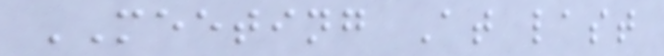MEETING At last
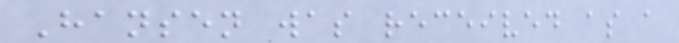Hansen was received as a
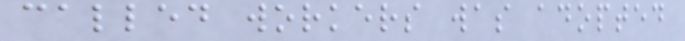called workers was adopted
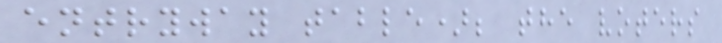entryway table); the voters
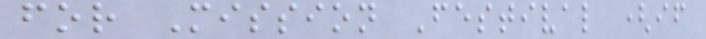for Mission Festival (if
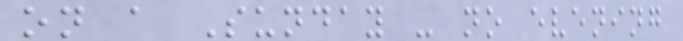on a Sunday - no evening
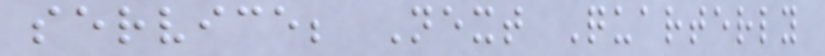service; Next Quarterly
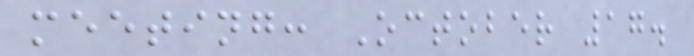meeting: October 17.
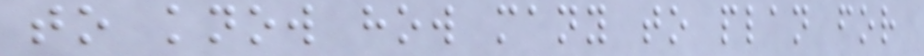to know how many to plan for
